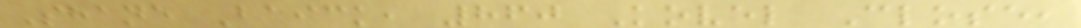Shane Baick, 860 Kovel Close,
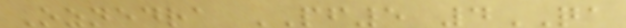Oznedra PF5 4QA
